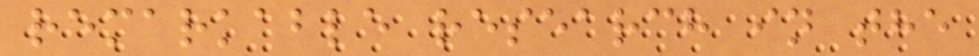remarkable research in the
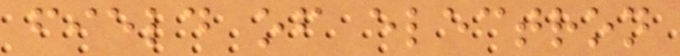field of electron
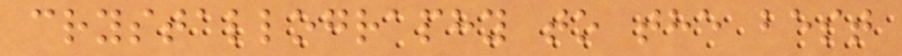crystallography to the best
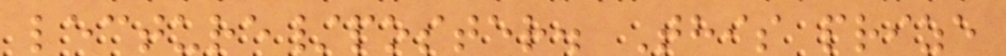lecture/poster. This prize
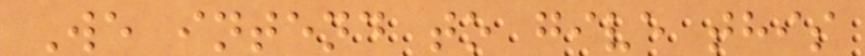We intend to give this
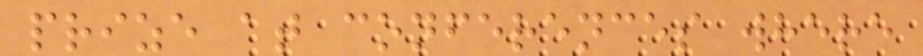prize at conferences where
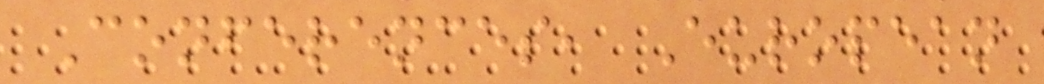Conferences, European
